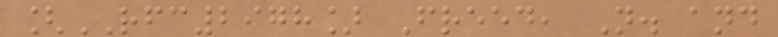[RFC2978] Freed, N. and
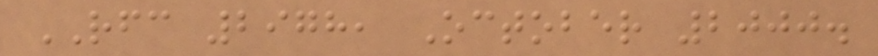RFC 2978, October 2000.
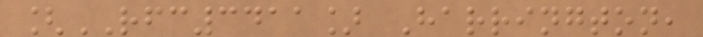[RFC3411] Harrington,
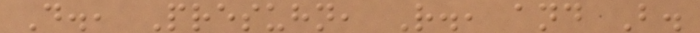D., Presuhn, R., and B.
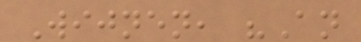Wijnen, "An
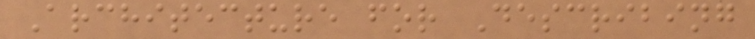Architecture for Describing
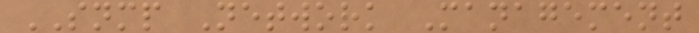SNMP Network Management
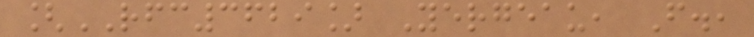[RFC3629] Yergeau, F.,
